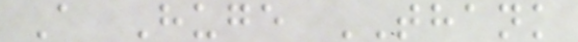A Huge THANK
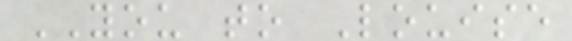YOU to Louise
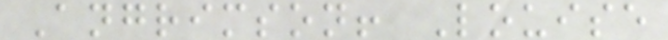Angrimson! Louise
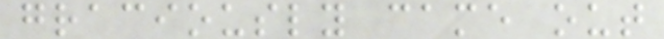graciously came out
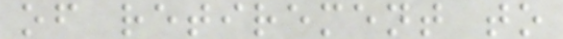of retirement to
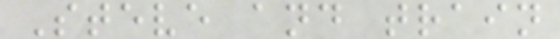Steve and train
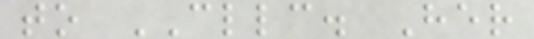to CLLC. Her
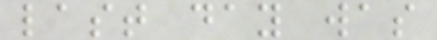last day was
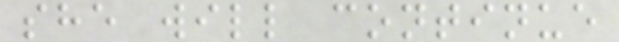she will continue
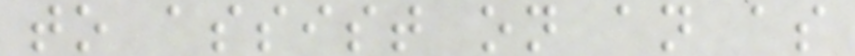to assist on an as
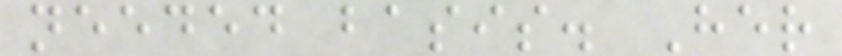needed basis. Her
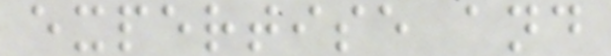expertise and
